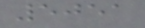5051
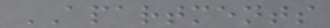APARTMENTS
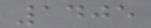1405
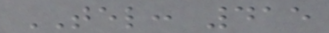TEL: 415
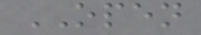OPEN
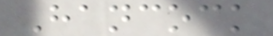Hancock
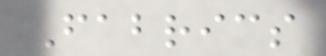Fabrics
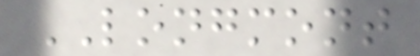LONGMONT
